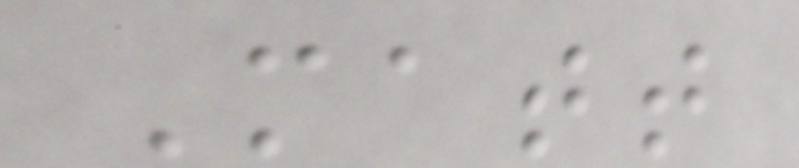Matt
